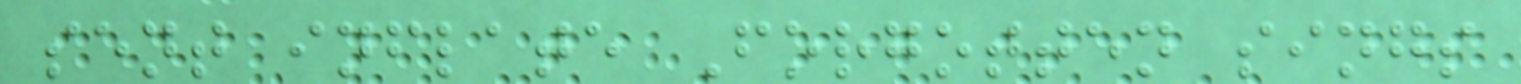sent inflate Forgotten sings
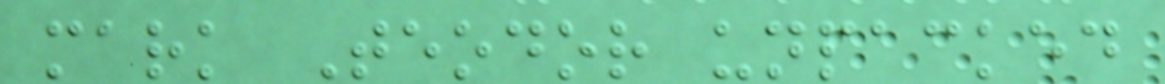mark Teodor unpacked
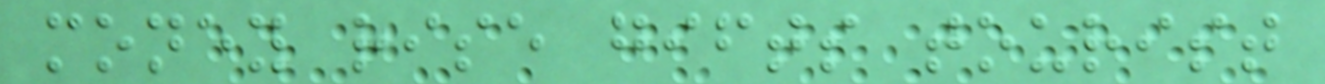money rise gifts tourist
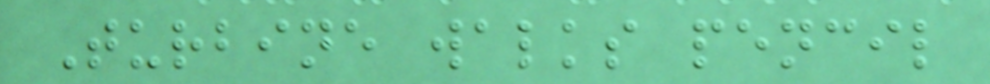Turbine walks pencil
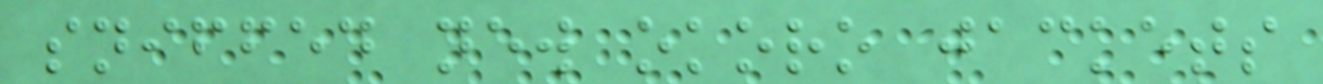sniffed new okoro jackets
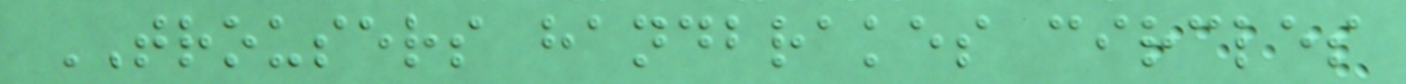TROUSERS handbrakes circles
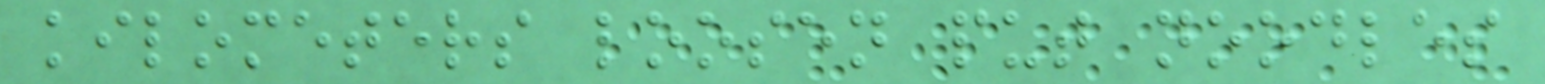kilometers loosen put noodles
